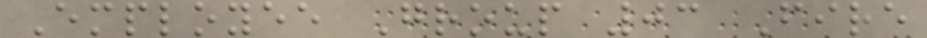Employee Group 03 Fire
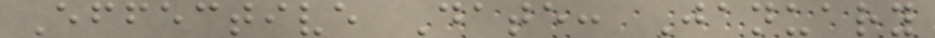Effective Date: January
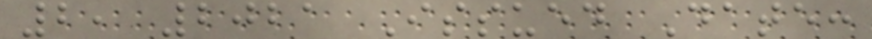2, 2021 Issued Date:
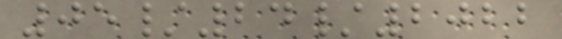05/24/2022
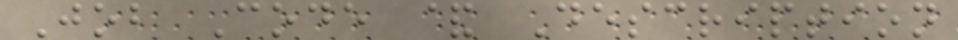Job Code & Description
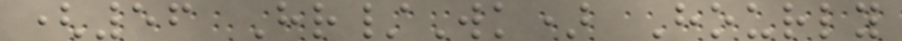(56 Hr/Wk) Hourly
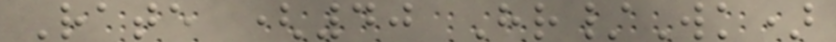Rate (40 Hr/Wk)
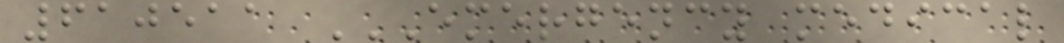610511 EMERGENCY MEDICAL
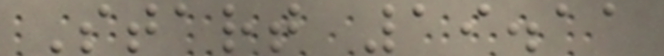Start 19.11
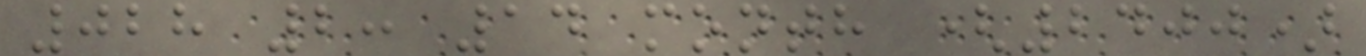028 2: 14 month (2400)
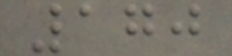170
